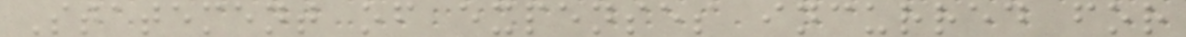Statement of expenses incurred for
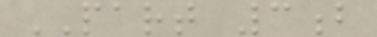PART 3b
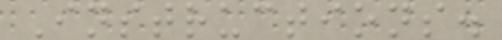Instructions.
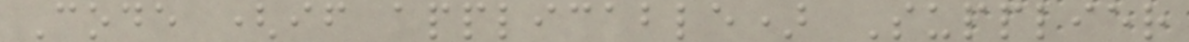Code (if applicable) Supplier
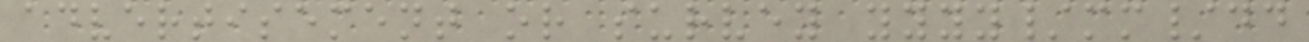advertisement or survey yyyy/mm/dd
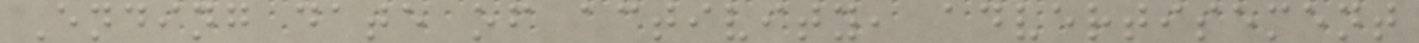Ending date of activity, advertisement
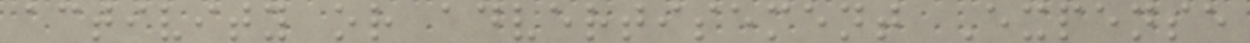activity or advertisement Expense
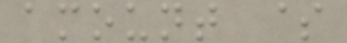amount $
